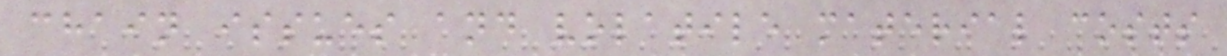chain issues and volatile material costs
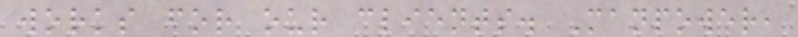works for our clients. Manpower,
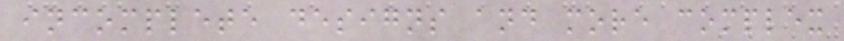incomplete designs and more complex
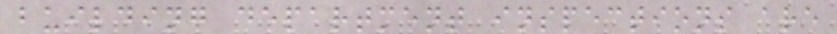building department inspections are
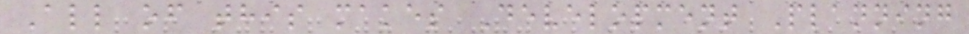All of this makes Development Planning
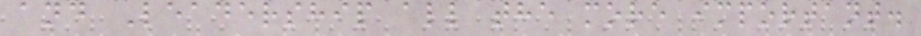and Leadership all the more important.
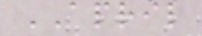APRIL
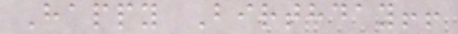Happy Birthday!!
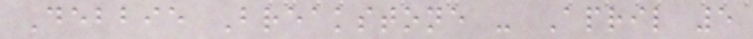Debbie Breakstone - April 5
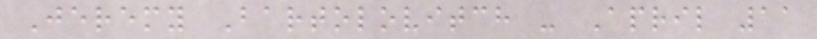Jeremy Bartolovitch - April 11
